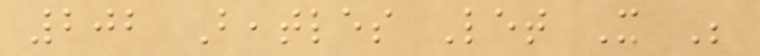202 Beatles Let It Be
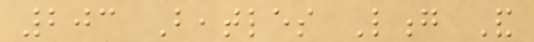203 Beatles Long And
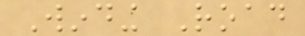Winding Road
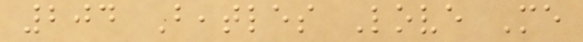204 Beatles Love Me
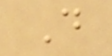Do
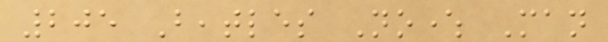205 Beatles Nowhere Man
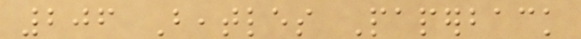206 Beatles Paperback
